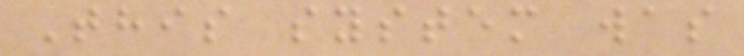This system was
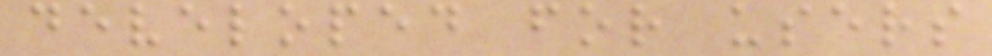developed for users
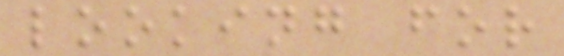looking for
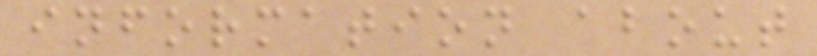information about
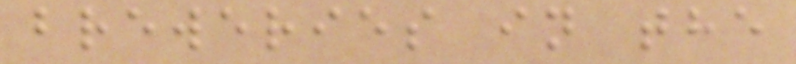breweries in the
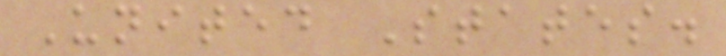United States.
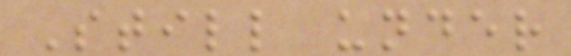Still under
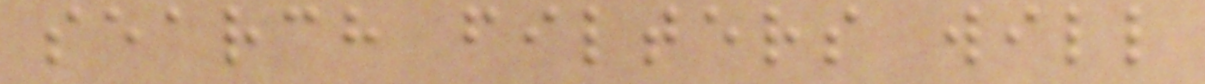search filters will
